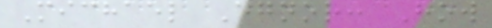Michael Egnor: How
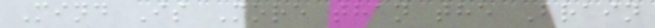Mind Is More than the Brain
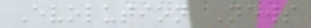Evolution News
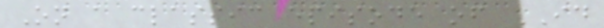On a classic episode of ID
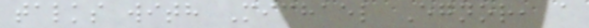talks with Michael Egnor, a
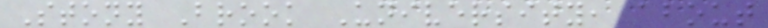Stony Brook University, about
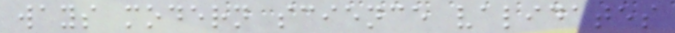ways modern science validates
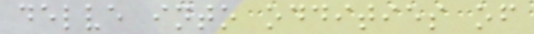delve into oddities of
